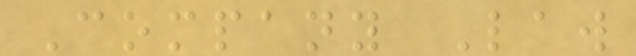Company Law
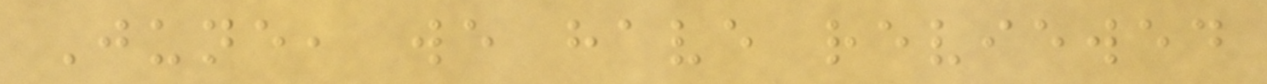June, we have reviewed
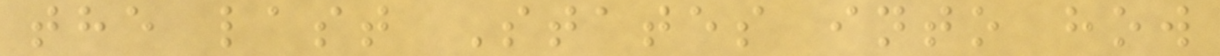the last States into how
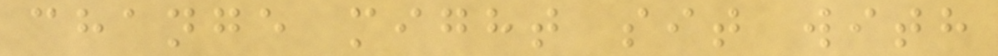change might sit with
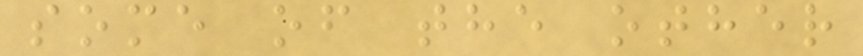some of the other
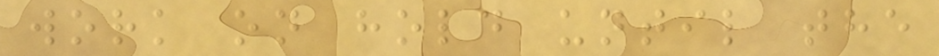work on hold until the
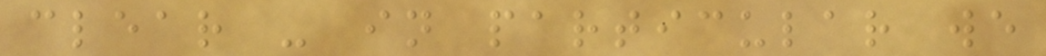clear - in particular we
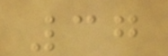37
